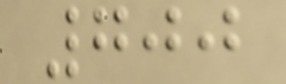700
